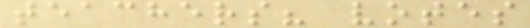teachers? votes
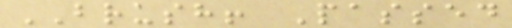BRUSH! Passed
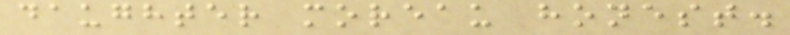daughter moreau honest.
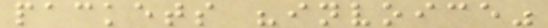packets "invoice"
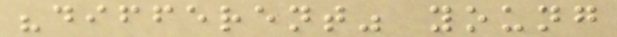"different" young
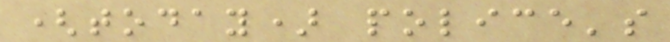(today) police's
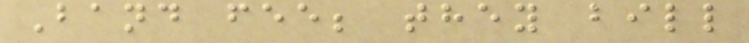Band fee; they bill
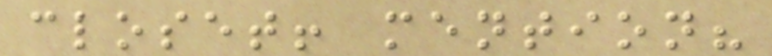closet! mention?
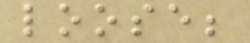loose;
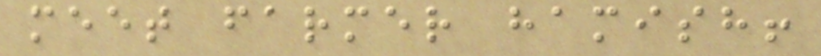meet farmer hamish!
